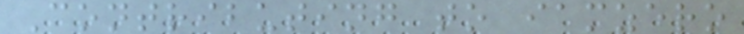Contributing to iamzero
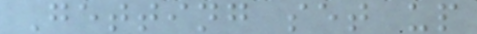Getting set up
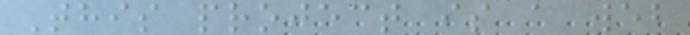This project is a web
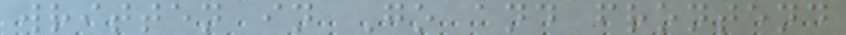written in Go and frontend
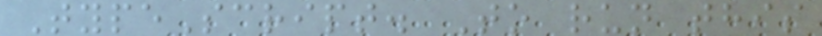TypeScript. To run this
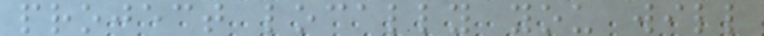project locally you will
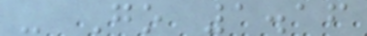- Go 1.16
